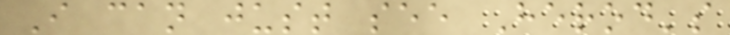I can just see Herod's
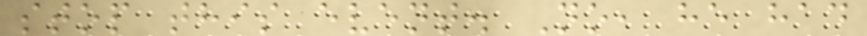stop this event. No, he had
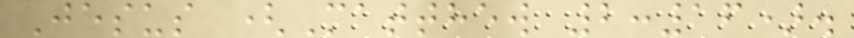Jesus (Matthew 2:16).
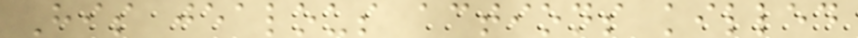His jealous actions killed
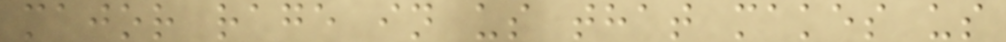major rage in us that makes us
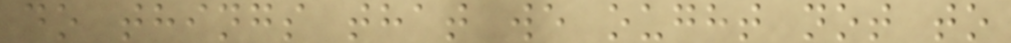do things that we ought not to
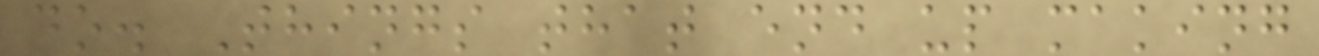do. Things that end up making
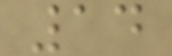14
